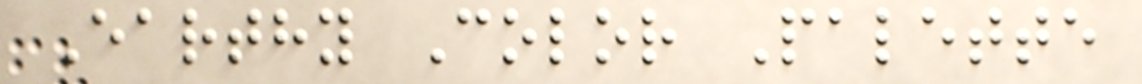Earthy Color Palette
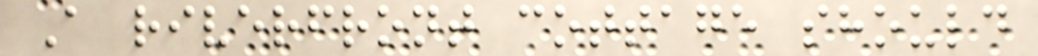A riverfront cottage should
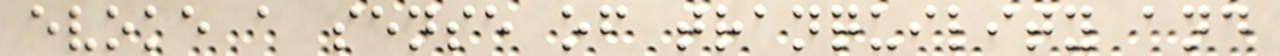evoke a sense of tranquility and
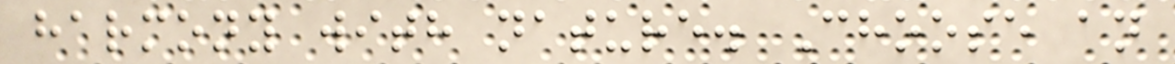harmony with nature. Choose an
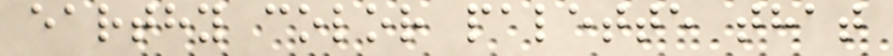earthy color palette that
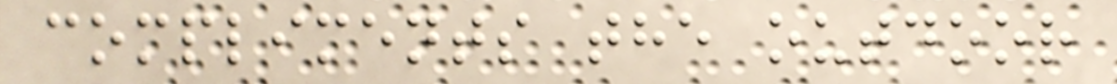compliments the outdoor
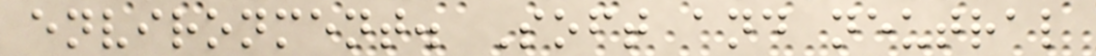environment. Soft and neutral
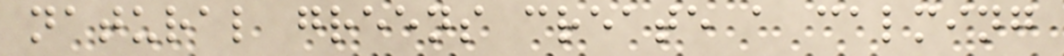natural greens create a calming
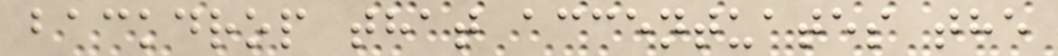backdrop that accentuates the
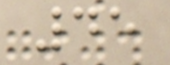45
